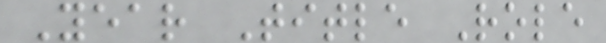Year Title Role
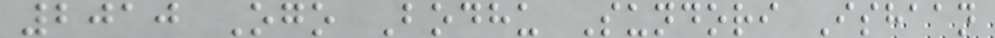2010 Ogo Bodhu Sundori Ishaan
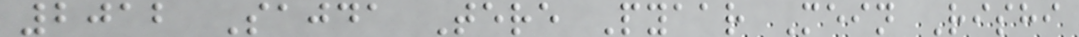2012 Sajda Tere Pyaar Mein Rishi
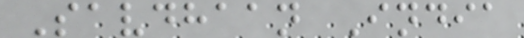Savdhaan India
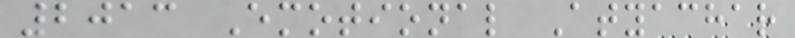2013 Emotional Atyachar
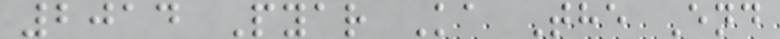2014 Pyar Ka The End
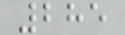285
